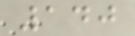140
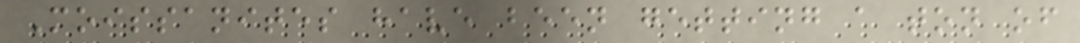Moissanites have been getting a ton of
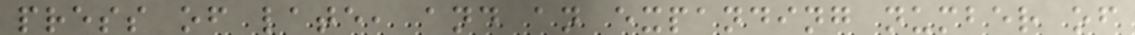press of late, and an expanding number of
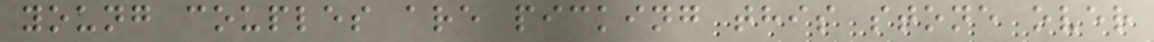young couples are picking this stone over
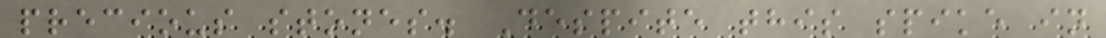precious stones. Despite this spike in
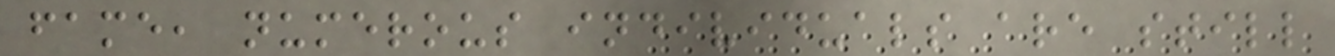fame, numerous individuals are still
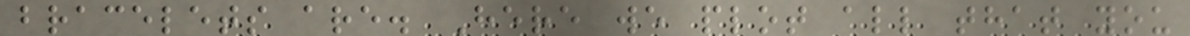bracelets are. Here we plot all that you
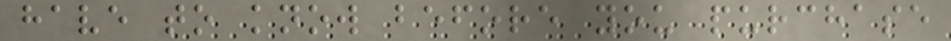have to know before you purchase
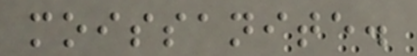moissanite.
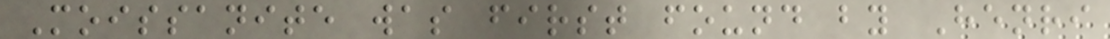Moissanite was first found by Henri
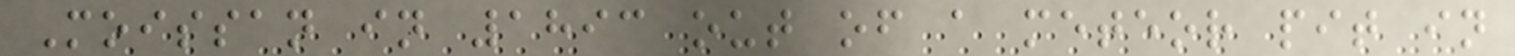Moissan in 1893 out of a meteor pit in
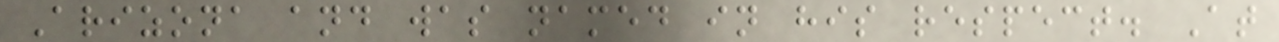Arizona and was named in his respect. At
